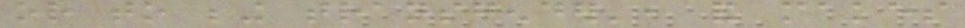or to being transgender', and makes
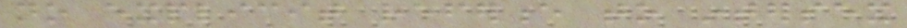no explicit reference to intersex
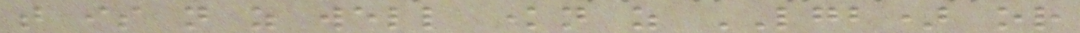that is not as well known as LGB) or
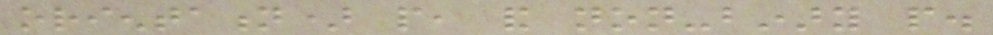orientation) people, and non-binary people.
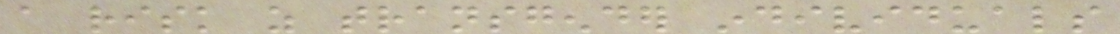a risk as transgender individuals
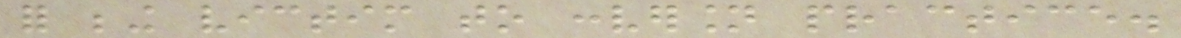for being victim to conversion practice.
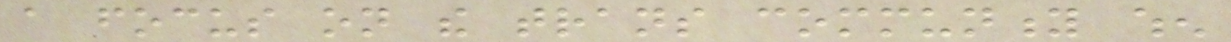a focus on the trans community when
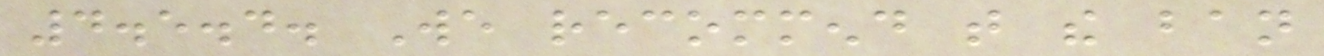4.5.4. We recommend that the ban
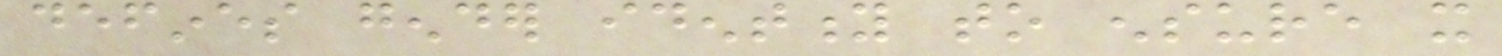defines gender identity to ensure it
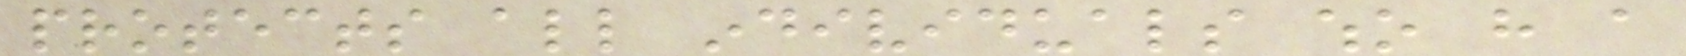protects all individuals who have a
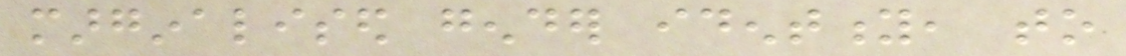marginalised gender identity, to
